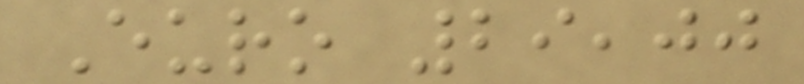Euro 29,00
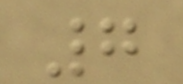7
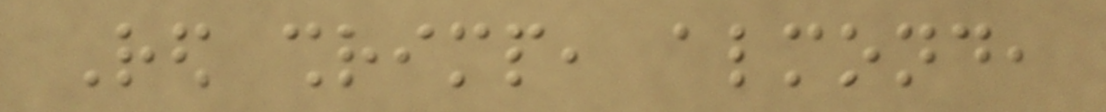Red shrimp, almond,
